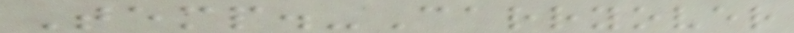Temp.-Carryover
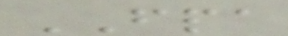FPA
